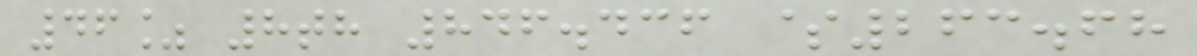46% 8th 846.436 $263.68
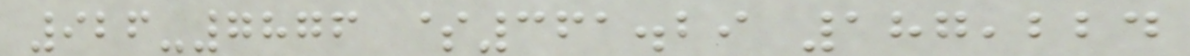926-7876 $361.29 187,224
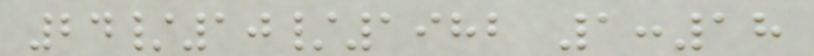24/10/1982 1:18
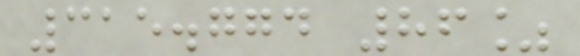315.774 86%
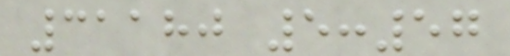31180 5:57
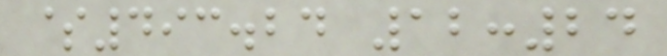$493.24 12:24
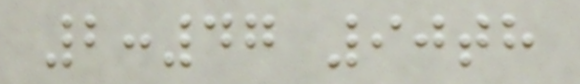2:47 90th
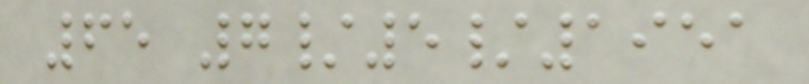65 7/5/1951
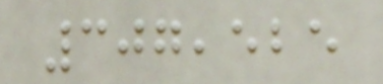307,525
